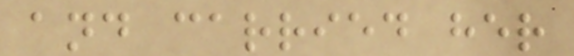and carried her
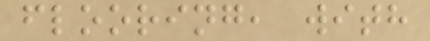flooring, with
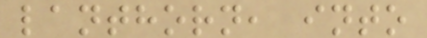lanthorn, into
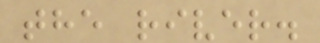the river.
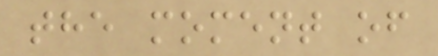the moment of
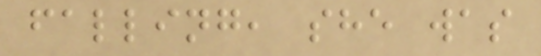falling, she was
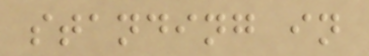standing in
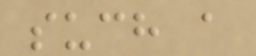such a
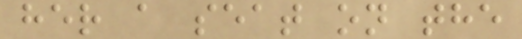her a seat on the
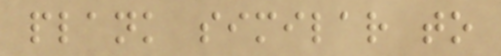plank similar to
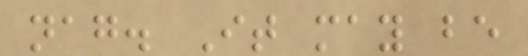nag. It may be
